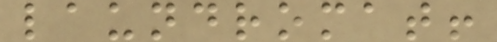laundromat!
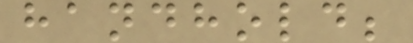handhold;
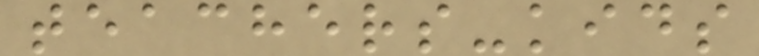teachers-kids
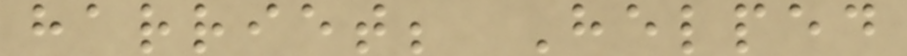harriet; Helped
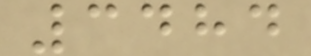3484
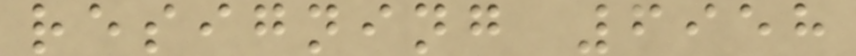resigning 6958
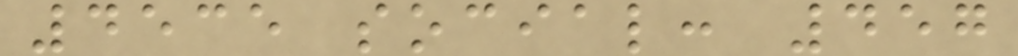4535 social: 457
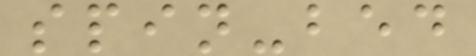spin-bed
